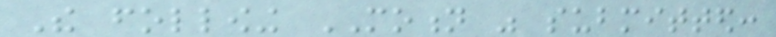The following MOTION was submitted:
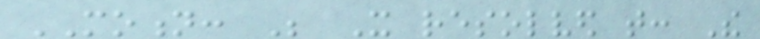MOTION: Be It resolved that: The
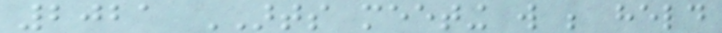2021 ARTS meeting will be held
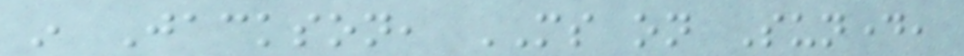in Jackson, MS on Sunday,
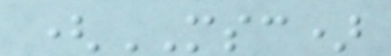(MSC)
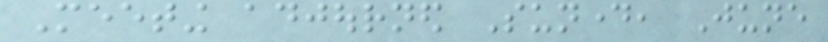Meeting adjourned Sunday, June
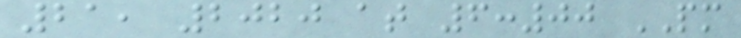21, 2020 at 6:00 PM
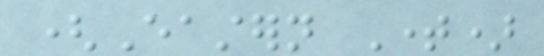(Eastern Time)
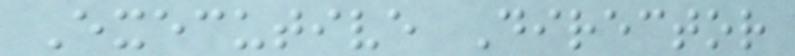Executive Director
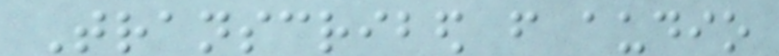Transcribed from audio
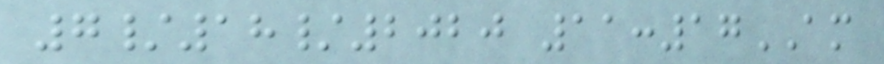7/18/2020 11:17AM
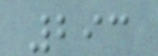293
